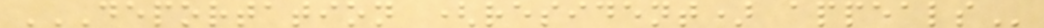DEPORTATION (RESIDENT) APPEALS
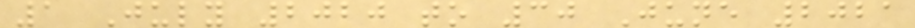1 July 2020 to 30 June 2021
